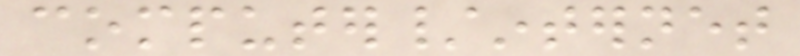computer/internet
